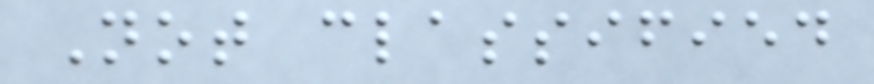Not classified
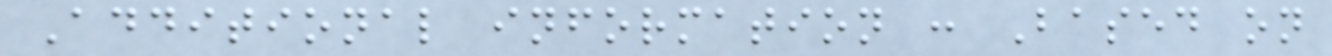Additional information : Based on
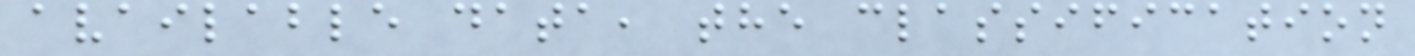available data, the classification
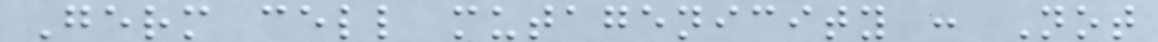Germ cell mutagenicity : Not
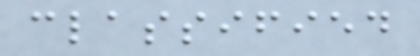classified
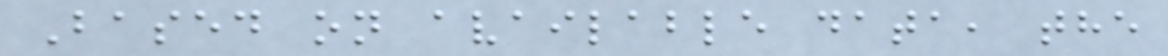Based on available data, the
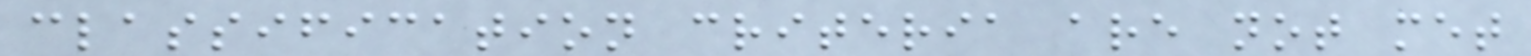classification criteria are not met
